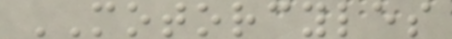MOTORCYLES
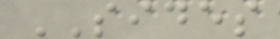SIDES
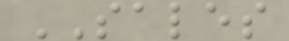SALES
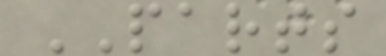PARTS
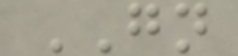GN
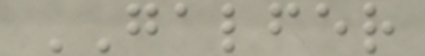GALFER
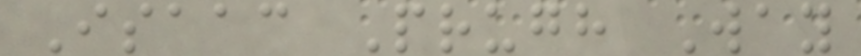Isaac Prugh Way
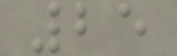25
